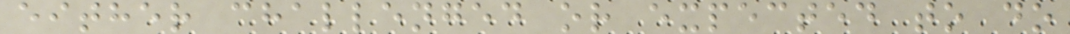either challenged or expected to do
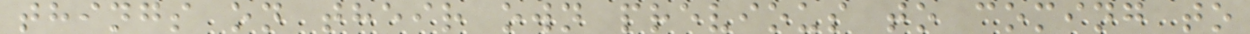things on their own previous to coming to
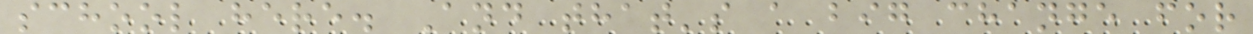school here. And that's a big change for
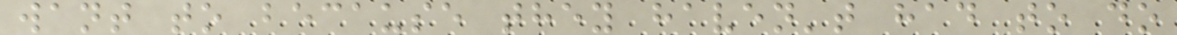want to because they haven't had to do
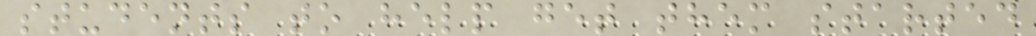students to help get them started
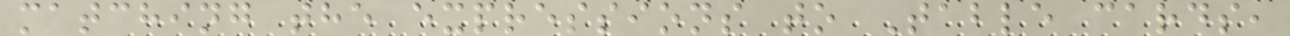matching the expressions to Table cards,
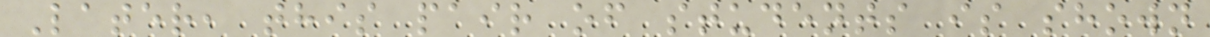Later, this pair of students is shown
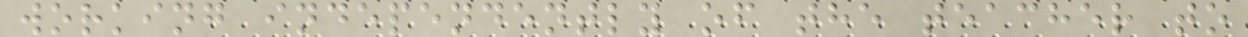working independently of the teacher to
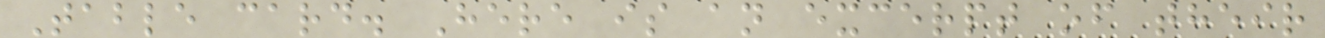Table card. Here is an excerpt of their
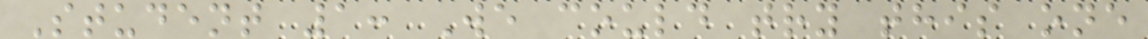Student 1: We could try this one
